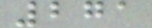271
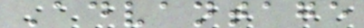Advantage
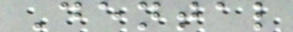Dental
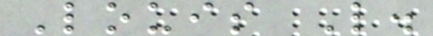Louis L.
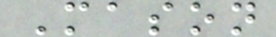Mason
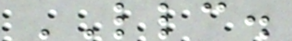LLC.
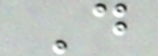D
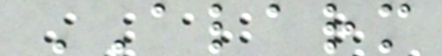ALARM
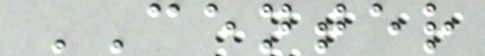CENTER
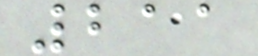211
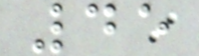45
